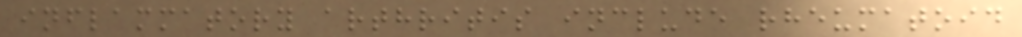inflammatory arthritis include rheumatoid
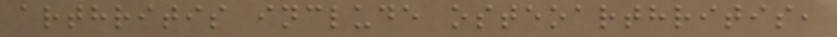arthritis include osteoarthritis,
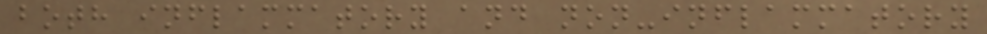both inflammatory and non-inflammatory
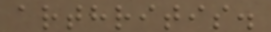arthritis.
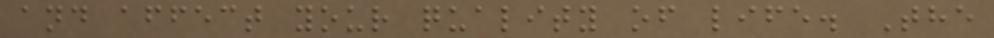and affect your quality of life. The
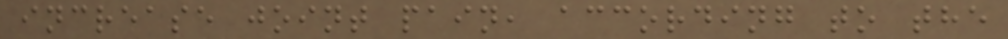increase joint pain, according to the
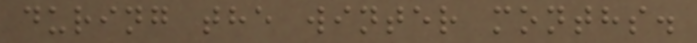during the winter months.
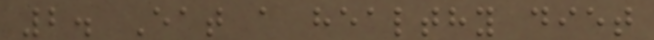2. Eat a healthy diet
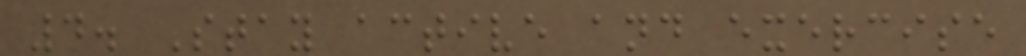4. Stay active and exercise
